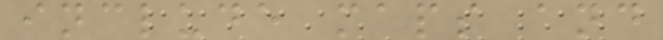include maps and
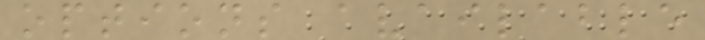options available
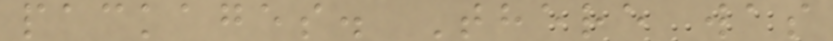packages. There was
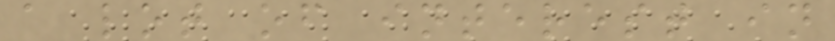a lot of interest in
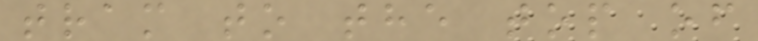tram to the top of
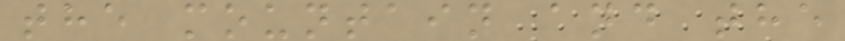the mountain and the
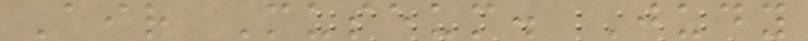Air Museum. Judy
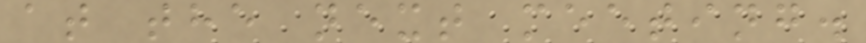at the next meeting.
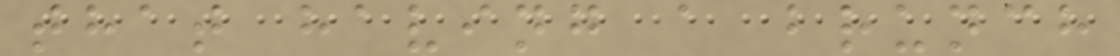that having a brunch
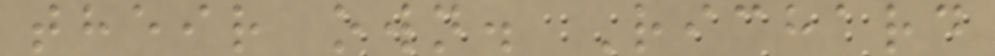their own. Richard
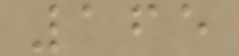165
